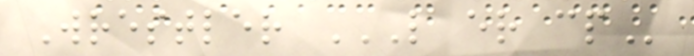Wrestler L ER CP
